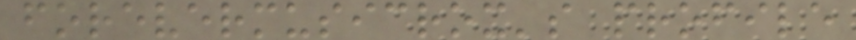forevermusicrox's profile
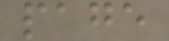page
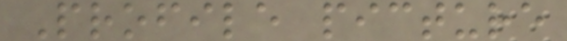Profile picture
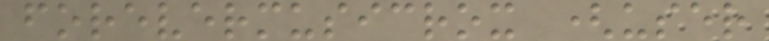forevermusicrox (user
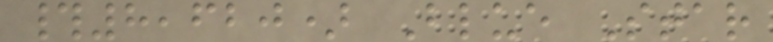#8,620) Blue Star
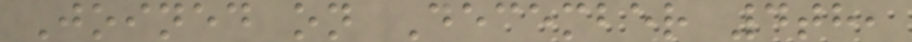Joined on December 4th,
